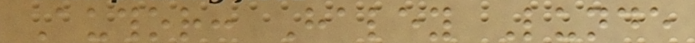Author: Haley Lunde
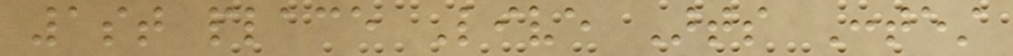1st place Live Arts Contest
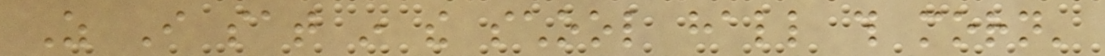As I sat in the school hall this morn'
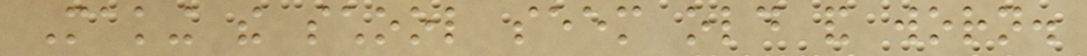Making the school seem old and worn.
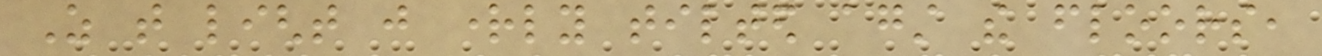As that light just rightly tilted against the floors,
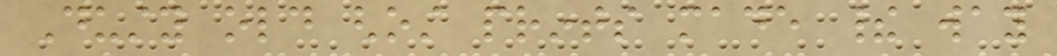Dusty old ghost prints made their way
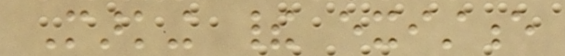Marking their existence
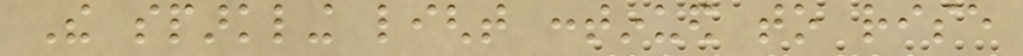The sparkling light continued to rise
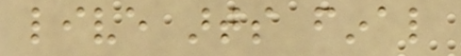live arts final
